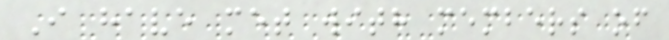I have met with members of
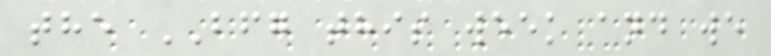the BFG this week and we
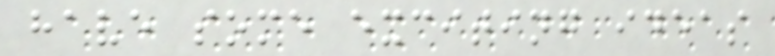have some exciting ideas
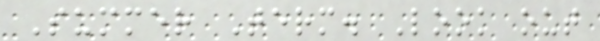Summer Term. Look out
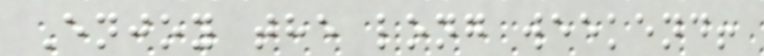Enjoy the long weekend!
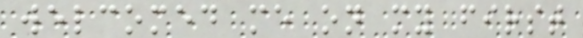welcomed me on my first
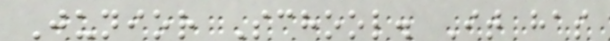Junior School. It has
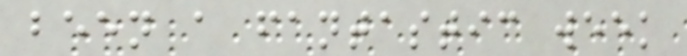been a fantastic week
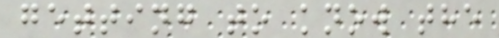getting to know the
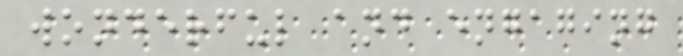wonderful and engaging
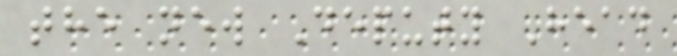the new Deputy Head
